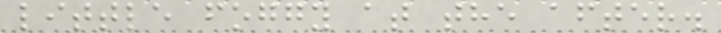little foggy at the after.
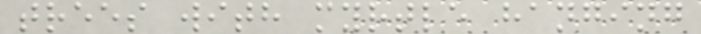trees with myrtle hanging
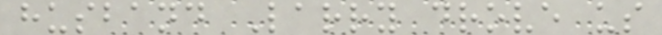husband Larry drove us
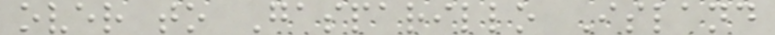over to Gasparillo Island
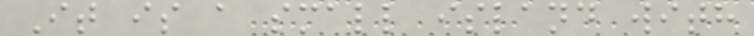It is a small island with
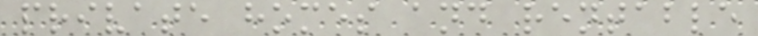private homes and rentable
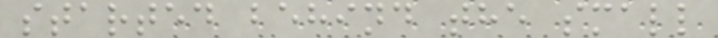started behind the small
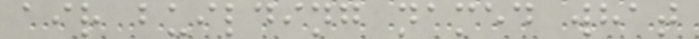air building named what
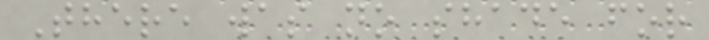There was no shade for
